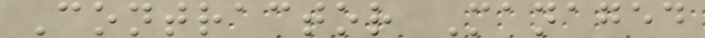Contractor Managed
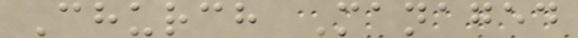Church Managed
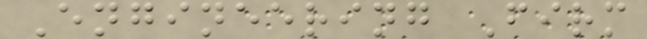Engineering Firm
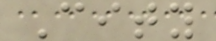City
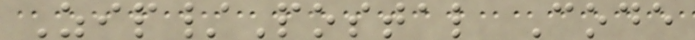Zip/Postal Code
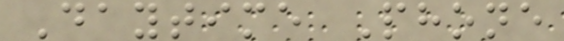Daytime Phone
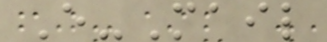E-Mail
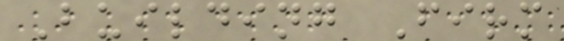Building Firm
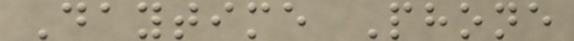Daytime Phone
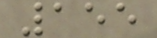155
